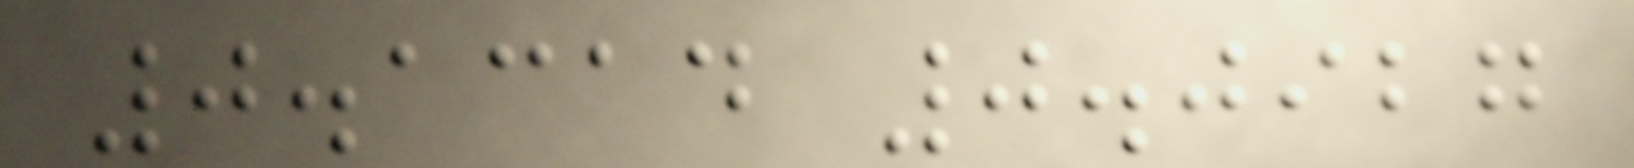0.1314 0.0927
